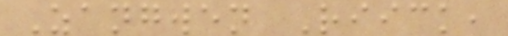Zangwen Riick,
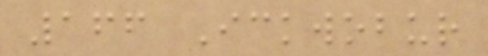166 Ickwobur
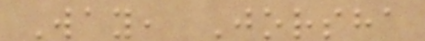Way, Jorsha
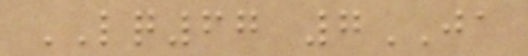LQ67 7JA
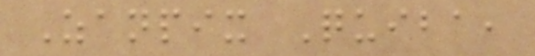Zanpix Quiba,
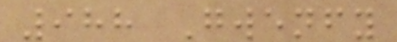988 Gwenfy
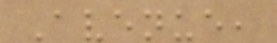Avenue,
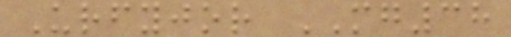Urfyjor MG38
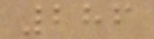286
